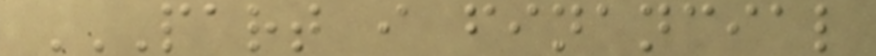PART I FINANCIAL
